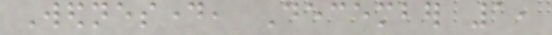Wednesday, December 1,
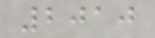2010
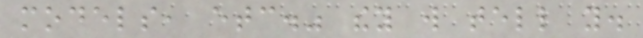models, etc." they will tell you.
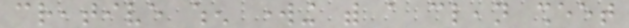creative when working with a clean sheet
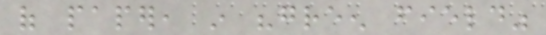of paper, in "green field"
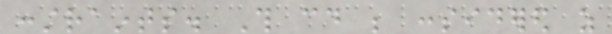constraints. This could be considered as
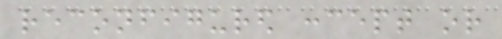reconfigured concept or
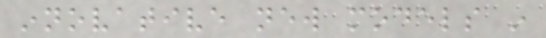innovative new models in
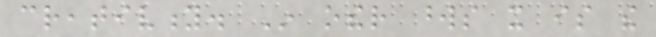creativity. In other words it is the
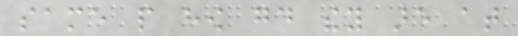same people how good they are at
